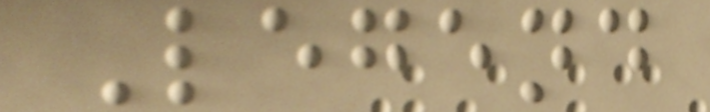Legend
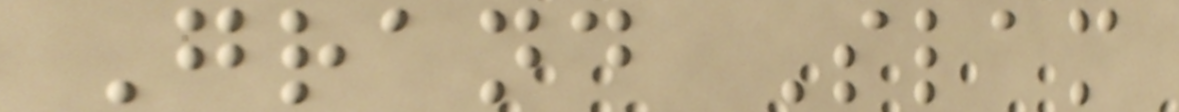Grand Slam
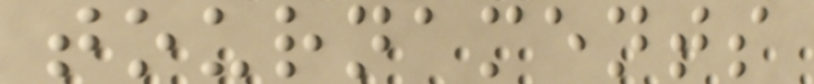tournaments
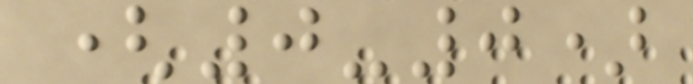(0-0)
